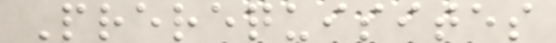Prerequisites
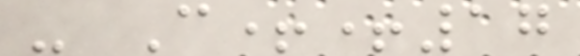- C++17
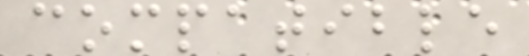compatible
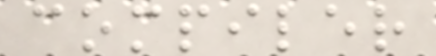compiler
